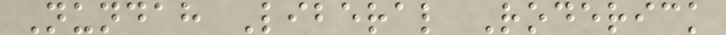Nundah Liberal Roderick
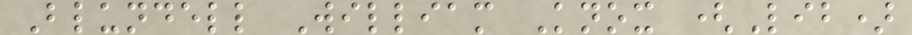Blundell William Knox (Lib)
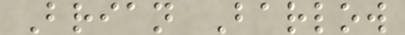Brian Barlow
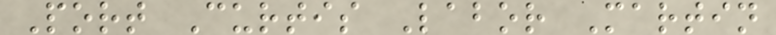Port Curtis Labor Martin
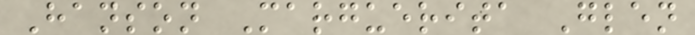Hanson Marguerita Glen
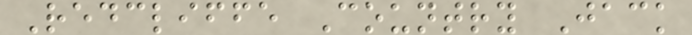Redcliffe Country Jack
